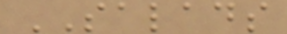SALADS
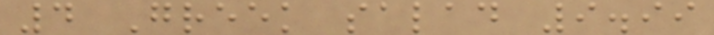4 Greek salad 9.99
